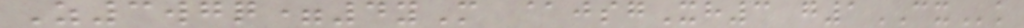Z3wgq=4yM @jsgXh3 g1CXk
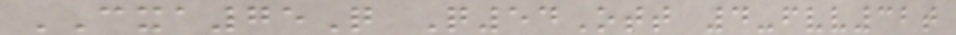CXA75Q Q54Ott 4-fvv32t
